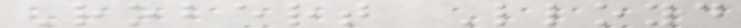Robert Lloyd
